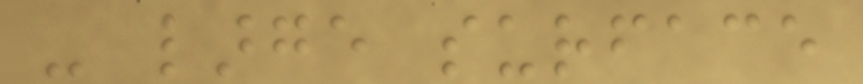- large surface
